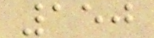150
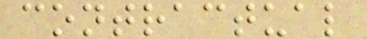contractual
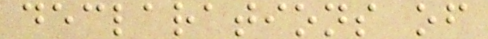declarations of
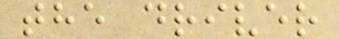the driver
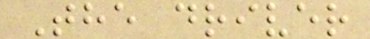The driver
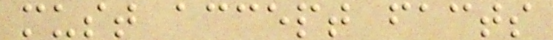must accept facts
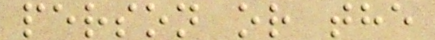person or the
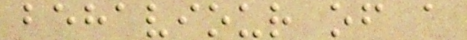behaviour of a
